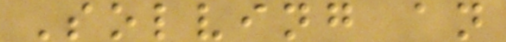Solving an
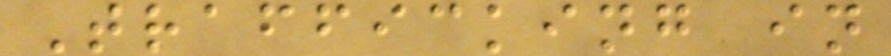Trafficking in
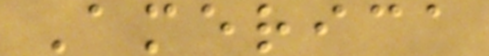America
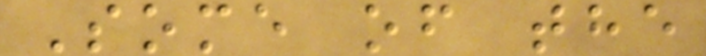Some of the
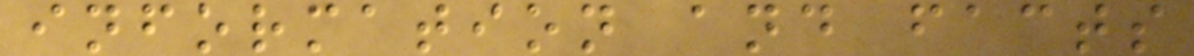information and facts
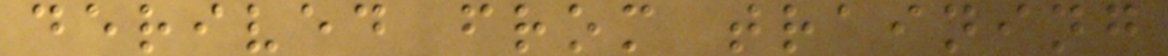derived from training
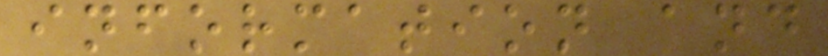information and
